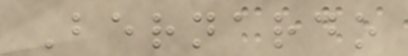Bernardo
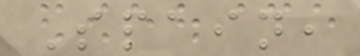Spain,
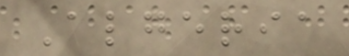Algeria
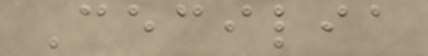Cecilia
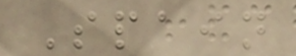Spain
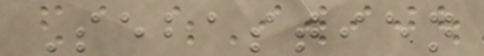Sebastien
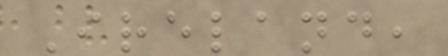Ireland,
